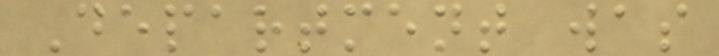Department was
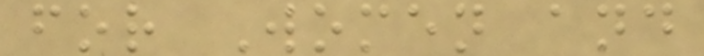for Women and
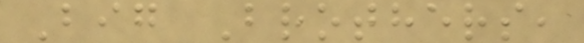Big Brothers,
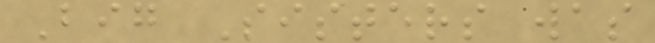Big Sisters was
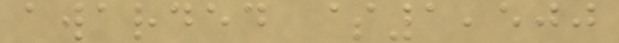awarded $1,500
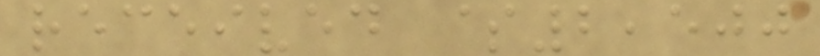received $2,500
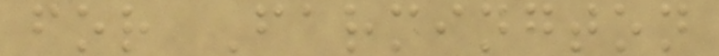for Farmington
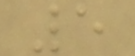5
